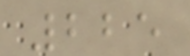225
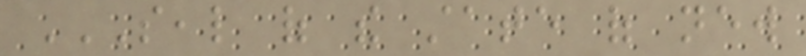SEAL OF THE STATE OF NEW
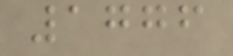1776
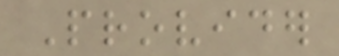Provider
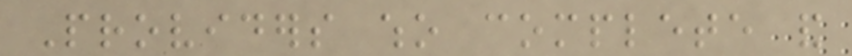Providers who complete and
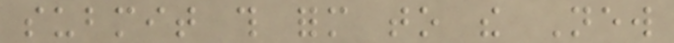submit this form to the New
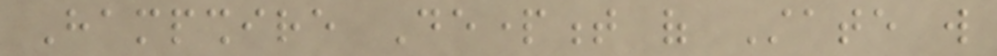Hampshire Department of State will
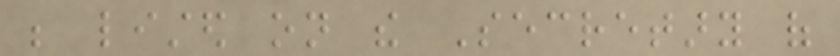be listed on the Secretary of
